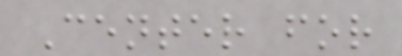Center for
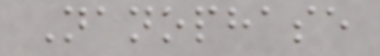Nanophase
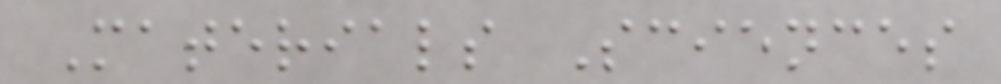Materials Sciences
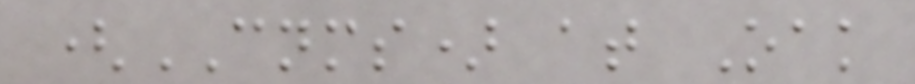(CNMS) at Oak
